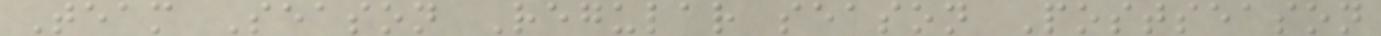Team Season Regular season Postseason
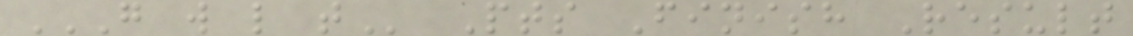G W L T Pts Finish Result
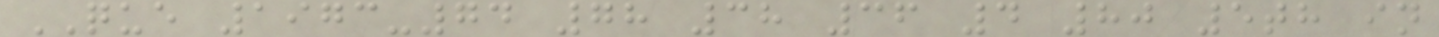QUE 1973-74 78 38 36 4 80 5th in
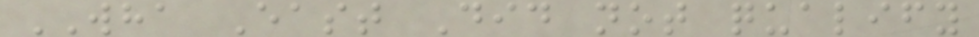WHA East Did not qualify
